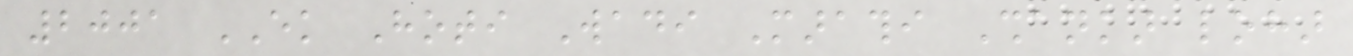2001 EK Hoti Wadi Marathi Shankar lohar
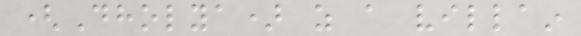(Dholya) as a villain
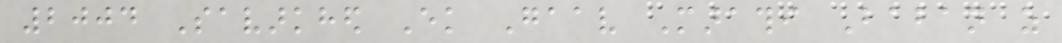2004 Savarkhed Ek Gaav Marathi Baban as
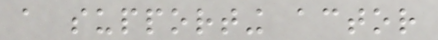a supporting actor
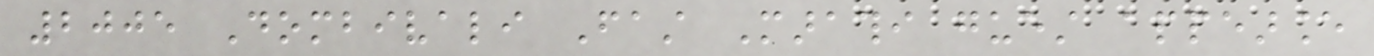2005 Dombivali Fast Marathi guest appearance
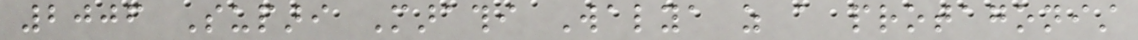2006 Supari Marathi Walya as a protagonist
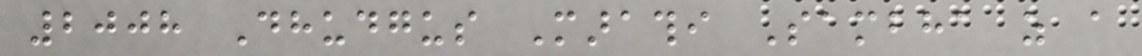2008 Dhudgus Marathi Sambha as a
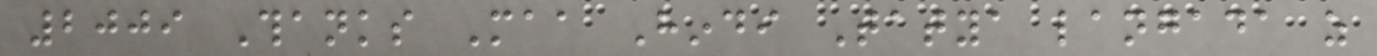2009 Thanks Maa Hindi Tatya langada as
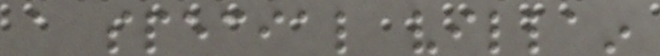a special villain
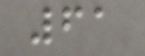61
